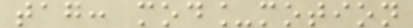tag: mod_motion
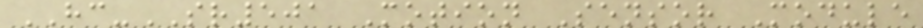HC-SR501 Motion Sensor Module
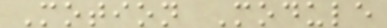Motion Module
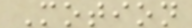Motion
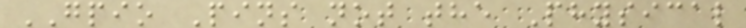GPIO Pins not the Physical
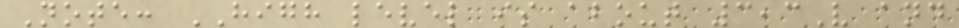Note: HIGH level is about 3,3V and
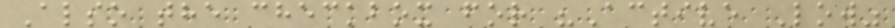Also the checkbox for "Active Low"
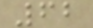62
